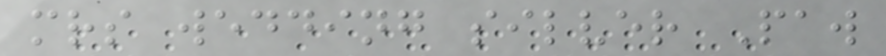mrs wedding silver Paw
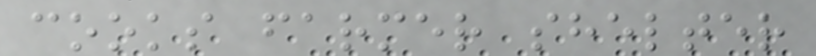cooks farmer shelter
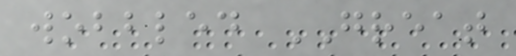wobbled GREAT
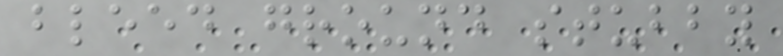bleed ground stubby
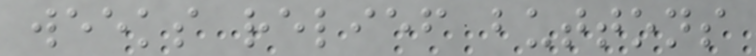weeks relief buttons
